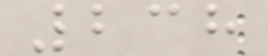238
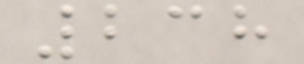238
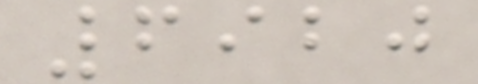6920
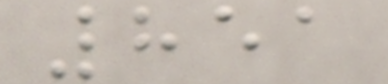851
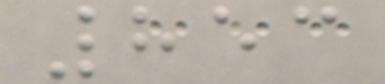853
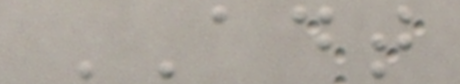ADT
